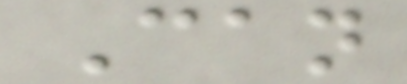Can
